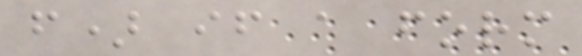f) if a form
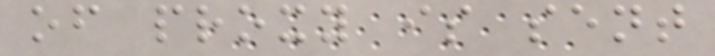of proxy is sent
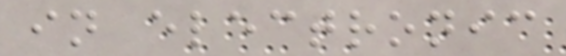in electronic
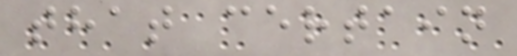that certain
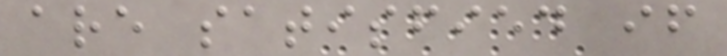are satisfied if
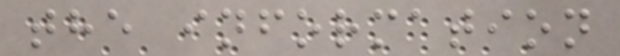the information
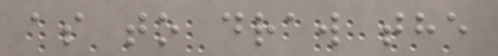as to draw the
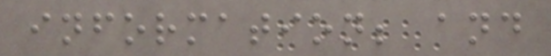information; and
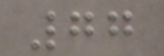77
